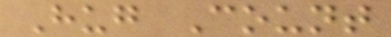Hug Count
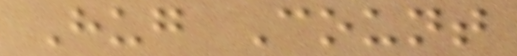Hug Count
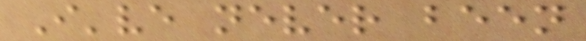I've never been
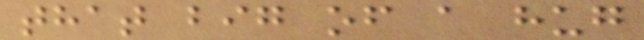that big of a hug
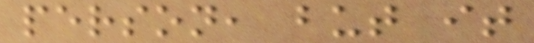person, but it
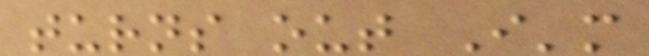turns out I'm
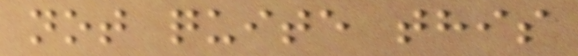not quite this
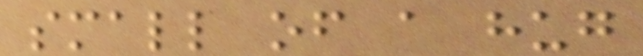small of a hug
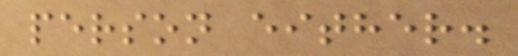person either.
